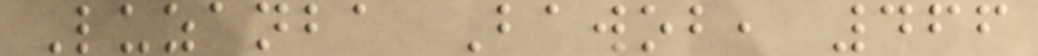Luzanba Bawob, 466
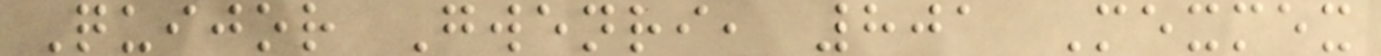Quijor Gwenri, 801 Mexmex
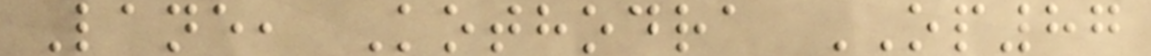Lane, Kothodra OP87
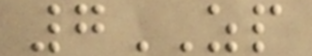7ZP
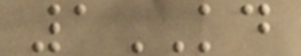1KD
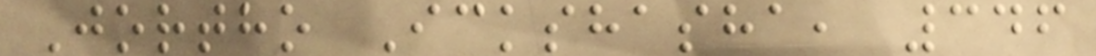Jortho Ickshasha, 346
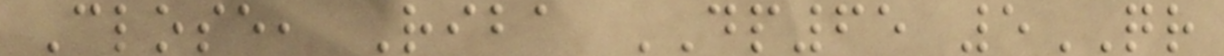Close, Riba DP65 5QR
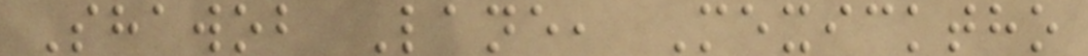Shawob Lane, Mexicktho
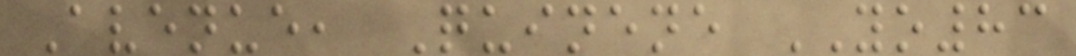Avenue, Quinene YO83
